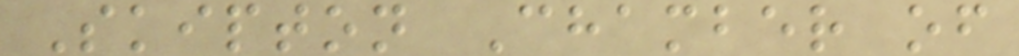Skipton Chamber of
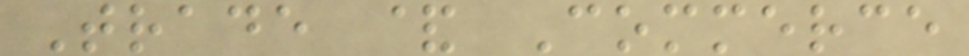Trade & Commerce
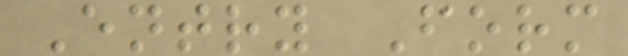Entry Form
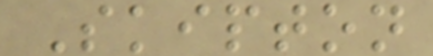Skipton
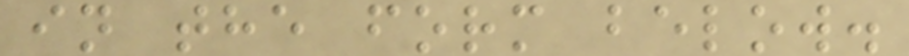in the form below.
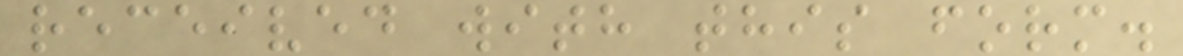received with this form.
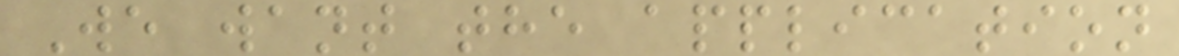We want the application
